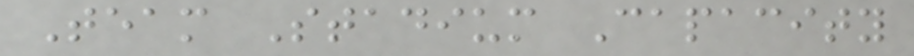Team Stadium Capacity
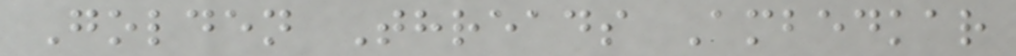Golden Threads Ambedkar
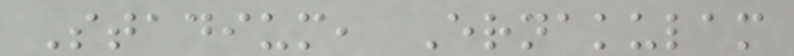Stadium, Ernakulam
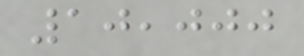10,000
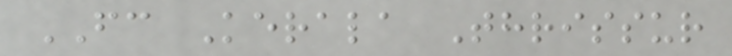FC Kerala Thrissur
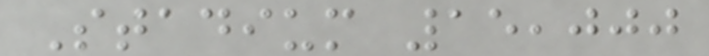Stadium 15,000
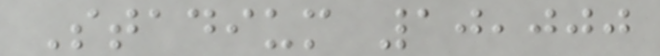Stadium 10,000
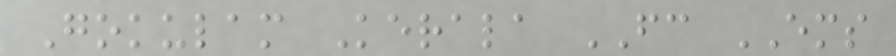Gokulam Kerala FC EMS
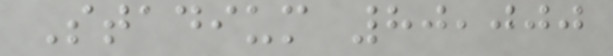Stadium 80,000
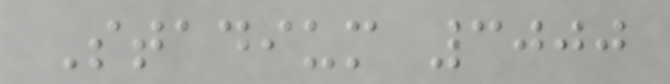Stadium 3000
